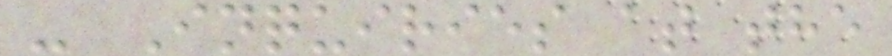- Inquiries at the
